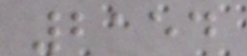2154
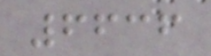6636
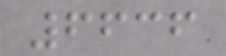6636
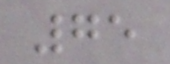75
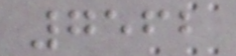7562
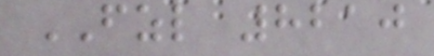FZL 8210
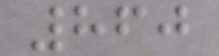860
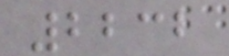2232
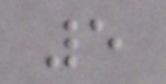5
